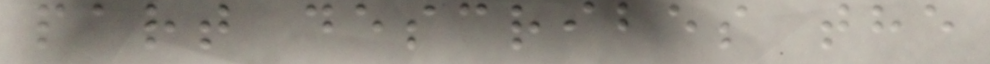part describes the
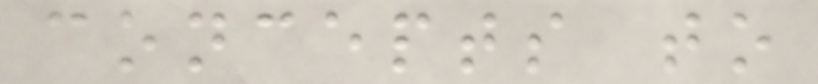concepts to
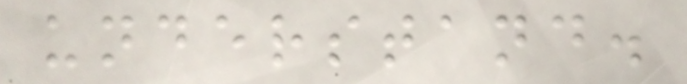understand.
